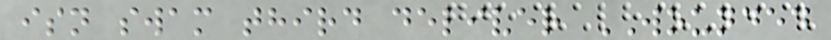isn swam third deliver WOUNDED
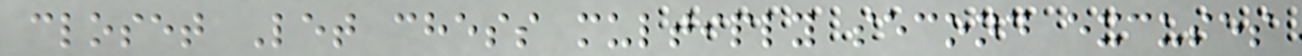closet Let chess multiply second excuses
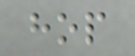hop
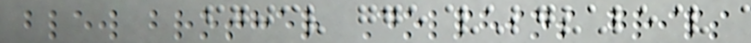blew brother Dolphins grips
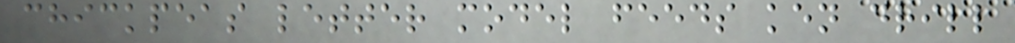chickpeas letter model feeds ken drill
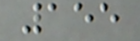155
